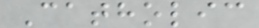Catholic
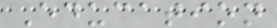Education
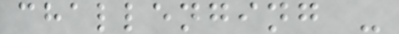challenging -
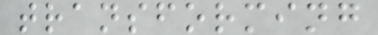transforming
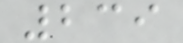239
